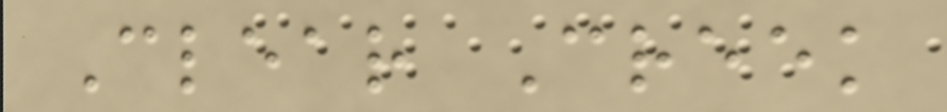Clear Creek
